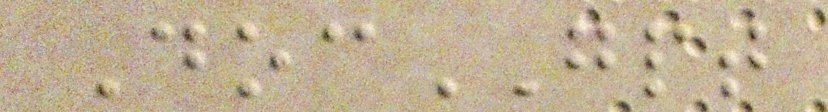DocGPT
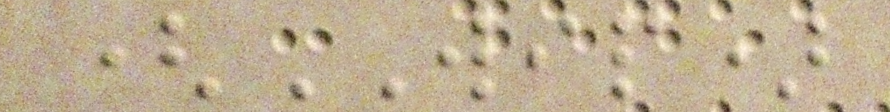(WIP)
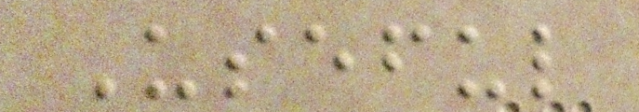Useful
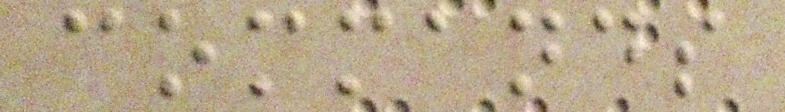commands
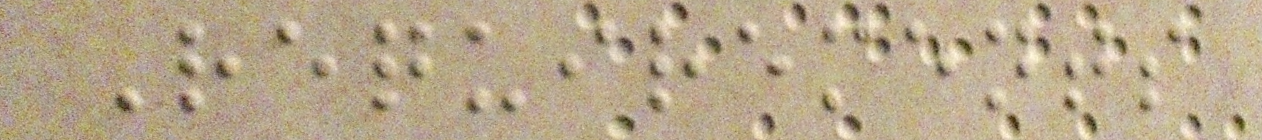Requirements
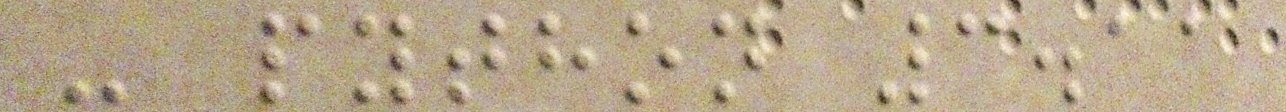- python 3.11
